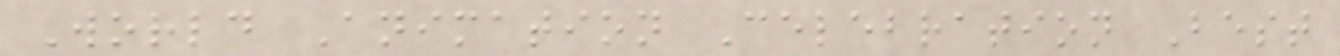World Animation Celebration Best
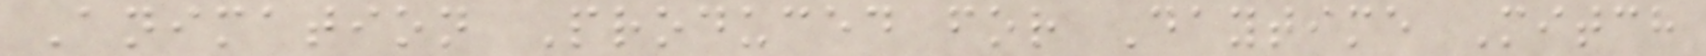Animation Produced for Daytime Mitch
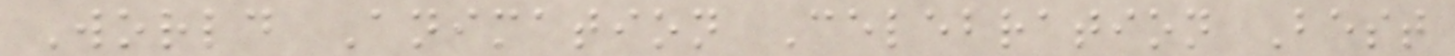World Animation Celebration Best
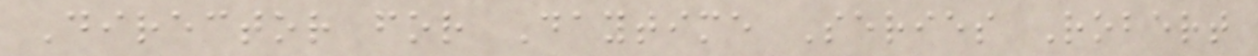Director for Daytime Series Robert
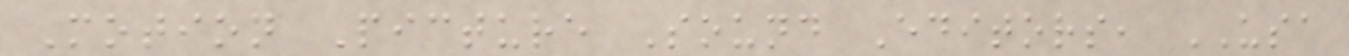Motion Picture Sound Editors, USA
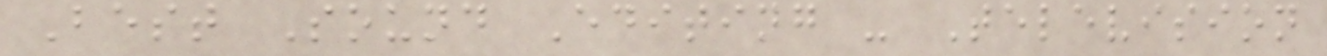Best Sound Editing - Television
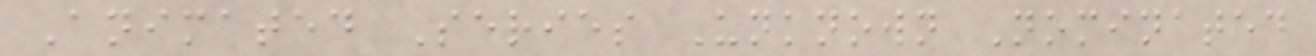Animated Series Unknown Nominated
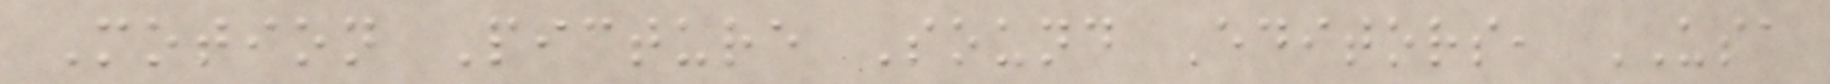Motion Picture Sound Editors, USA
